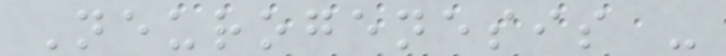Neurogenesis -
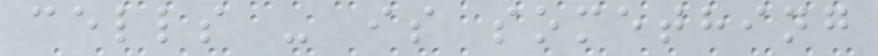cells - is something
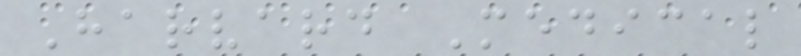Harvard Medical
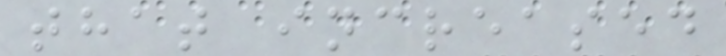that increased
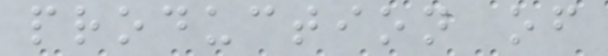production of
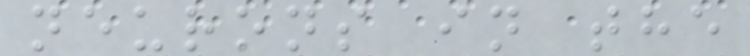neurons in the
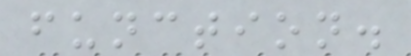function.
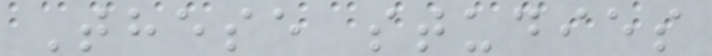These studies
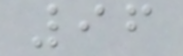96
